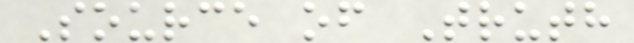Source of Truth
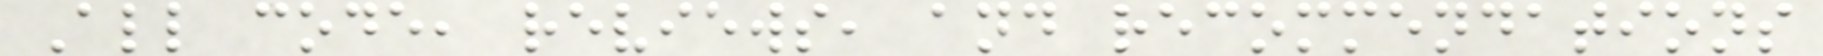All code, reviews, and recommendations
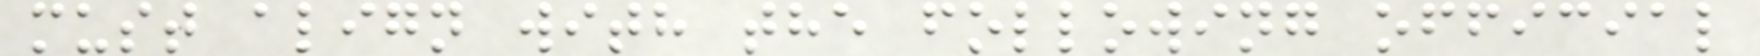must align with the following official
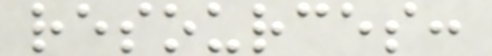resources:
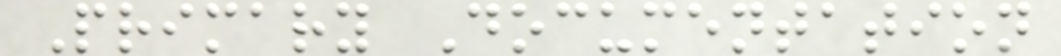Primary Documentation
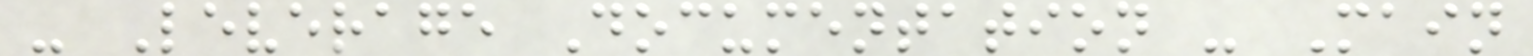- Leverage Documentation - Main
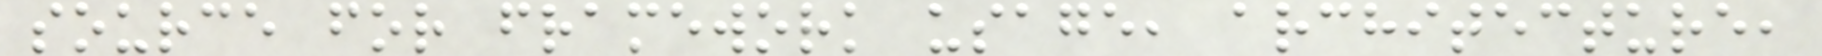source for framework usage, architecture,
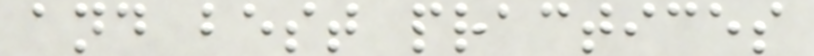and best practices
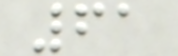61
